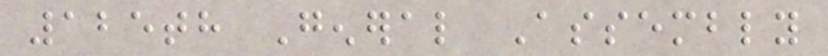125th General Assembly
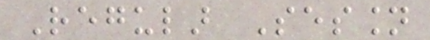Regular Session
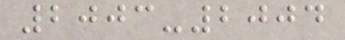2003-2004
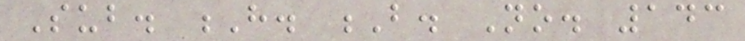Sub. H. B. No. 143
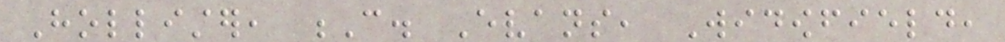Hollister, C. Evans, Widowfield,
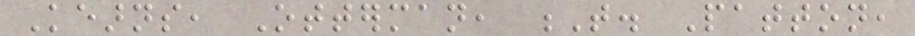Kearns, Otterman, T. Patton,
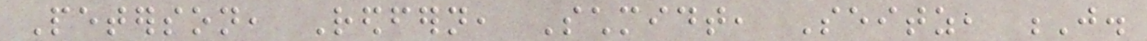Peterson, Redfern, Schmidt, Seitz, J.
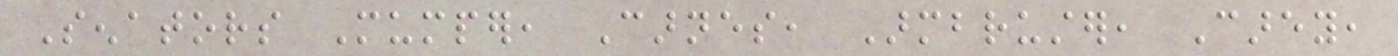Senators Mumper, Carnes, Armbruster, Carey,
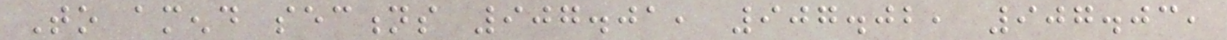To amend sections 907.01, 907.02, 907.03,
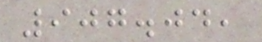907.04,
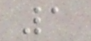1
